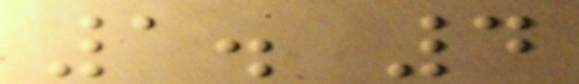1. 4
